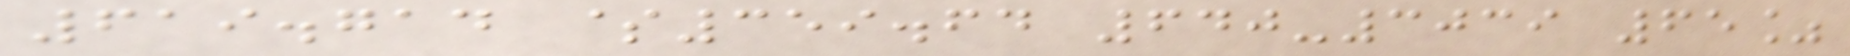619.714 $359.64 640-3039 65%
